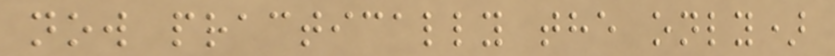now practically the only)
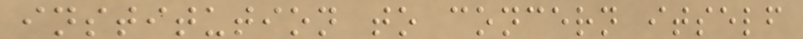institution to concern itself
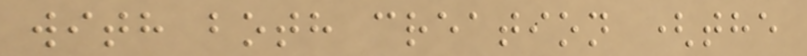with both creation (the
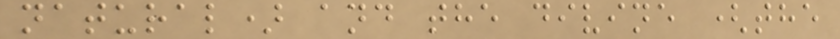natural) and the divine (the
